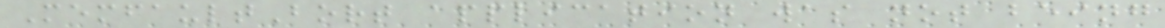MemfaultBort application was not being
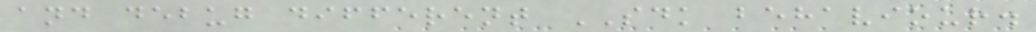and debug different SDK behaviour.
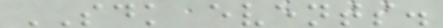SDK events.
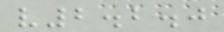v2.2.0
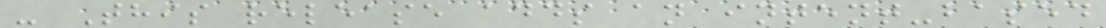- This release adds an intent-based
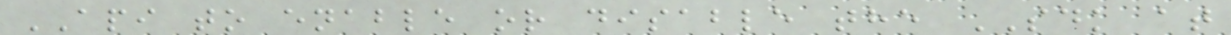API to enable or disable the SDK at
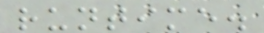runtime.
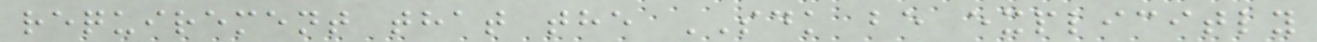requirement that the SDK be explicitly
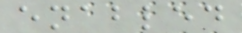enabled
